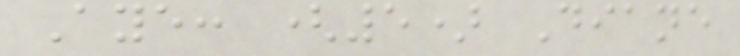Aye: (5) Diane
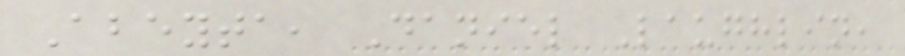Abeyta, Daniel Laughlin,
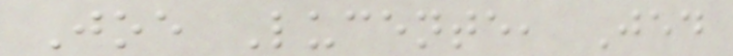Joe Lucente, Jed
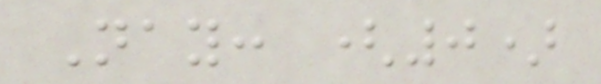Nay: (0)
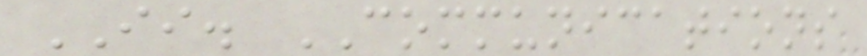II. COMMUNICATIONS
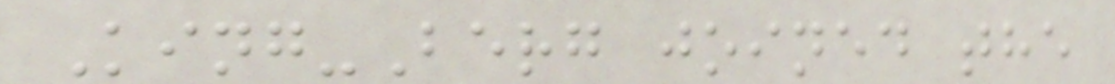King-Berg joined the
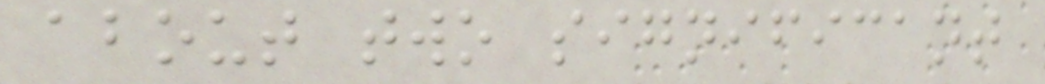about two significant
